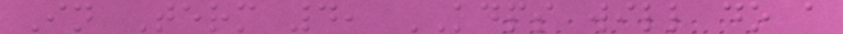In Term 4, KDPS will do a
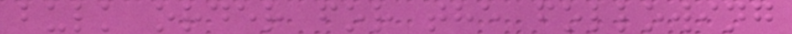bulk order for the following
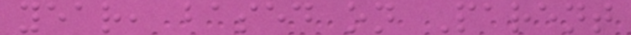year, based on Parent
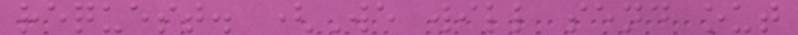request. (We will send out
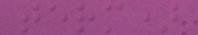term)
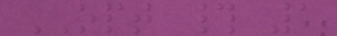OPT # 1
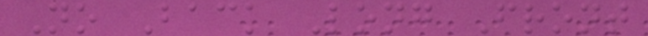No Back Long Front
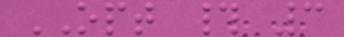OPT # 3
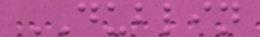DUBLIN
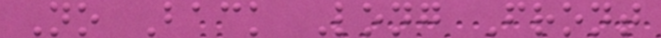No Back Long Front
